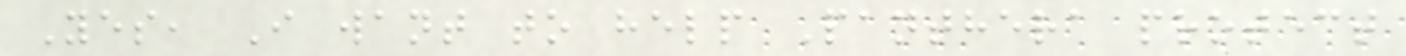Yes, I want to help Panthera protect
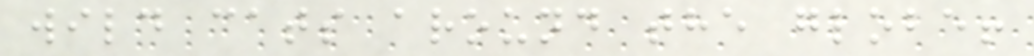wild cats around the globe!
